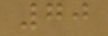70
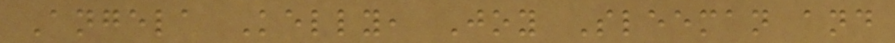Angela Kelly, Joy Sleeman and
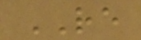RE
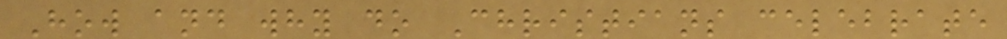How and why do Christians celebrate
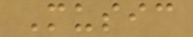Music
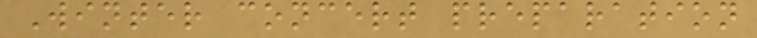Winter concert preparation
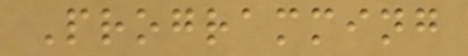Programming
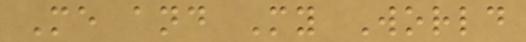Me and My World
